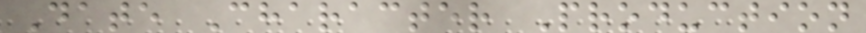Date Character Production
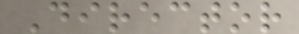Director
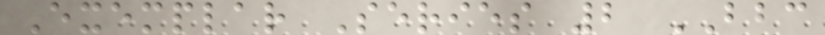Exemplar Series 2 BBC
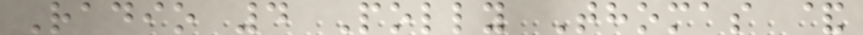Radio 4 Polly Thomas &
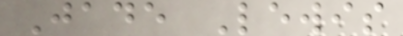Jade Lewis
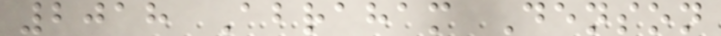2018 Abraham Denson
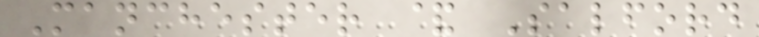Manchester & Salford
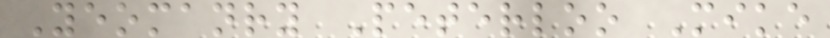Yeomanry Peterloo Mike
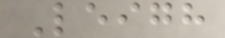Leigh
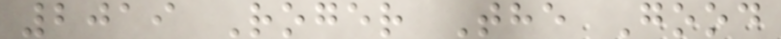2019 Roger The Good
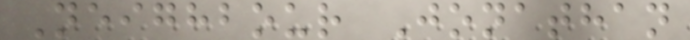Neighbour Jonathan
